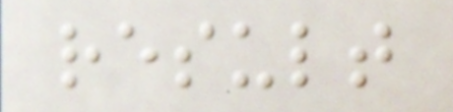result
